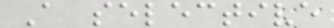A selective
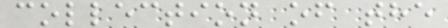collection of the
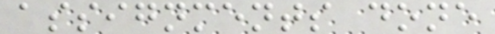assignments done
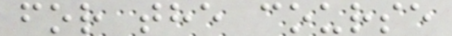for the course
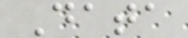Data
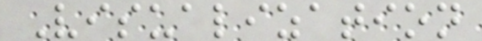Visualization
